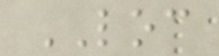LOC
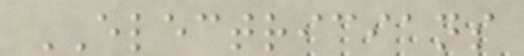ELECTRICIANS
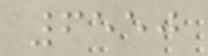6550
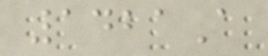1421A
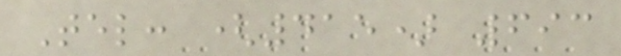Tel: (415) 693
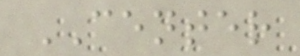CENTER
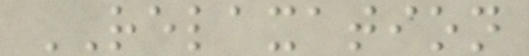RELAXATION
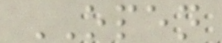OPEN
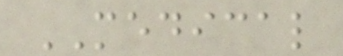MEDICAL
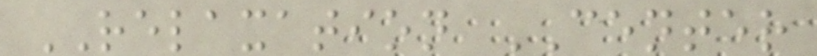RELAXATION CENTER
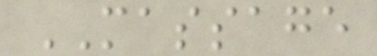MASSAGE
